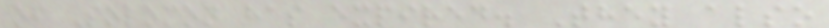of Solomon has expired. They also
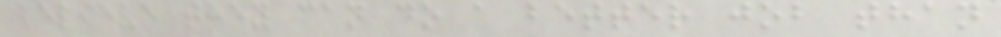believe they can do a better job than
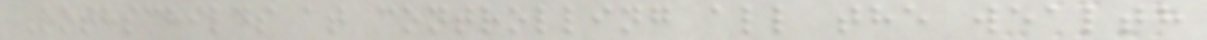Rothschilds at controlling all the wealth
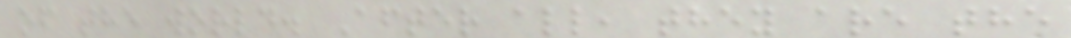of the world. After all, they are the
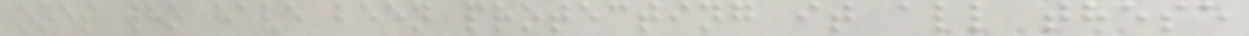ones who have been protecting it all these
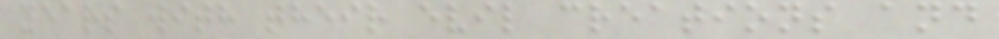years with their evil creations and
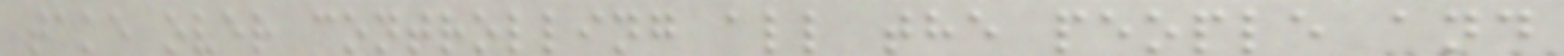take over controlling all the people and
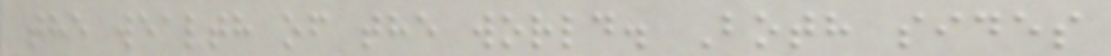the wealth of the world. Both sides
